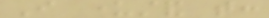I understand that:
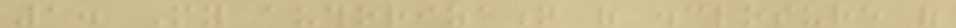1. My authorization of disclosure of
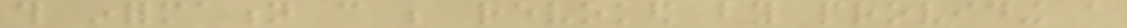this information can be revoked by providing a
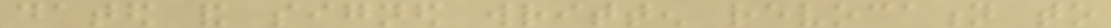dated and signed written revocation to
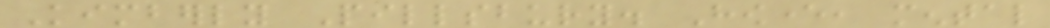Kimberly Pillsbury. However, mental
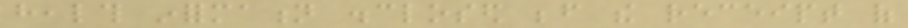health information disclosed before the receipt of
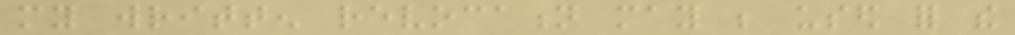my written revocation may be used for the
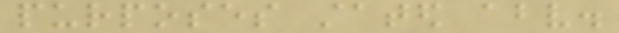purposes stated above.
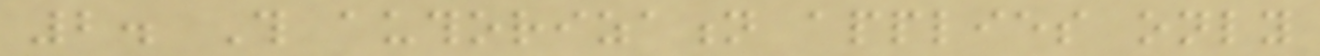2. This authorization applies only
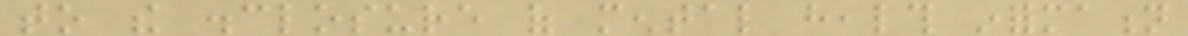to the disclosure of mental health information
